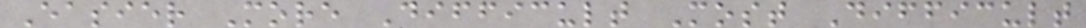Easier More Difficult Most Difficult
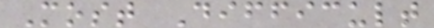Most Difficult
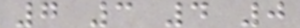7 3 4 0
